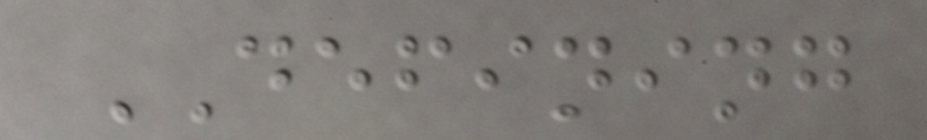DEFINING
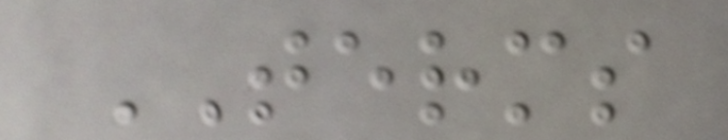TERMS
